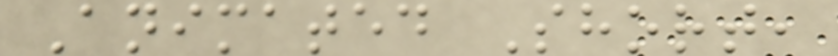Animated Short,
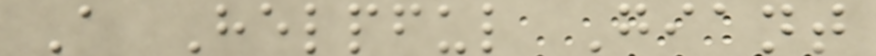A Helpful Giant
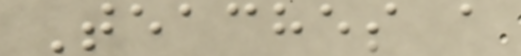Teaches a
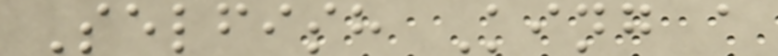Selfish King a
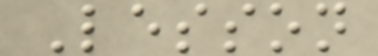Lesson
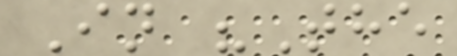In "The
